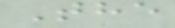The
